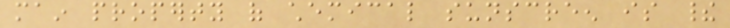main property of chemical sunscreen is their
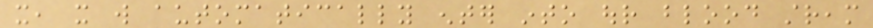it, it will automatically enter into our blood stream
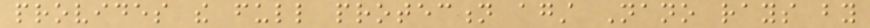provides the full protection against Nano rays by
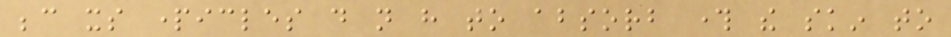because its particles do not have to absorb through the skin to
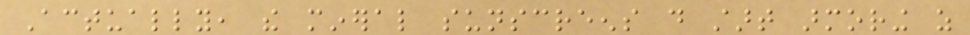Actually, the mineral sunscreens do start armoring as
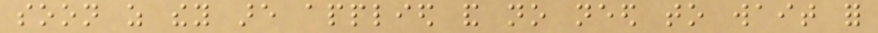soon as they are applied and no need to wait for
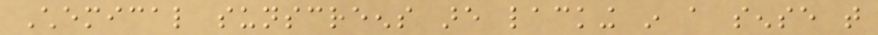Chemical sunscreens are lacking in a sense that
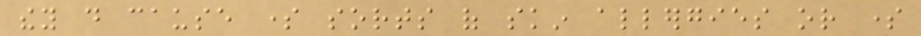they do cause some sorts of skin allergies or some
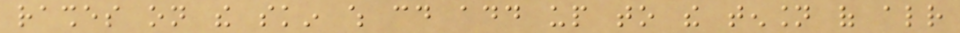rashes on the skin which could add up to the tension of already
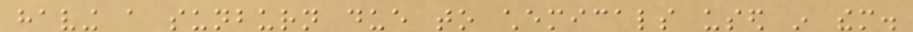having a sunburn due to chemicals used in them.
